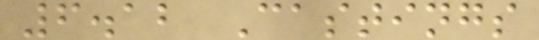6.12 Castings
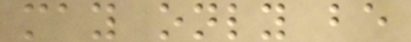may only be
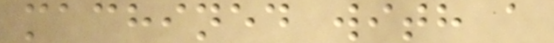machined with a
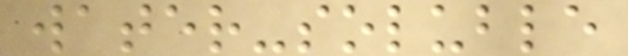water-soluble
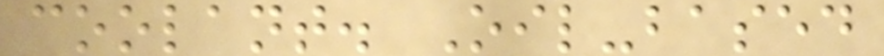coolant. Oil-based
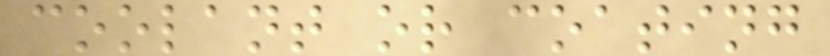coolant or coating
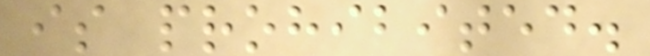is prohibited.
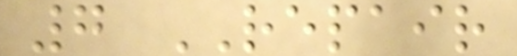7 REPAIR
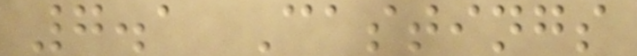7.1 Castings
